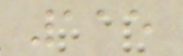115
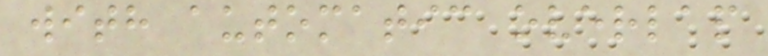with automatic overlap
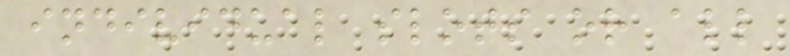individual slots or all
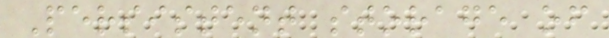Persistent storage of
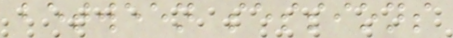between sessions
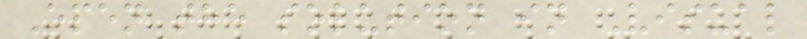Open the solution in Visual
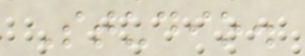Studio.
